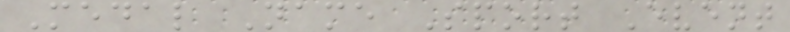Medal Name Sport Event
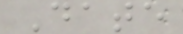Date
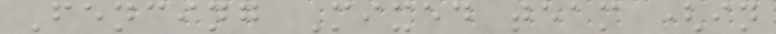Fencing Mixed team (in
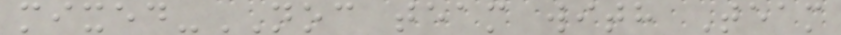mixed-NOC team with Team
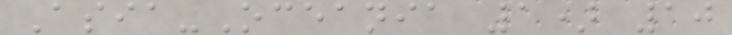Asia-Oceania 1) 10
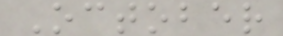October
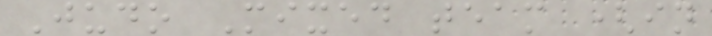Judo Mixed team (in
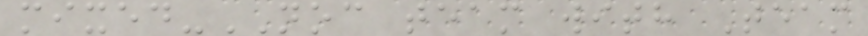mixed-NOC team with Team
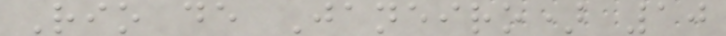Rio de Janeiro) 10
